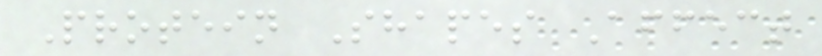Protein Shapes Affect
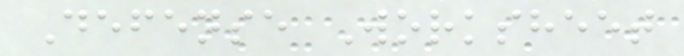Defense Worksheet
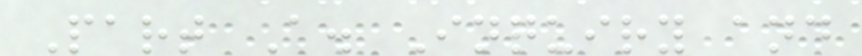Part A. Inquiry and
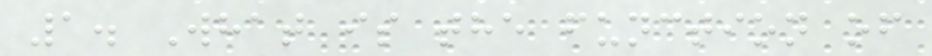1. What is the function of
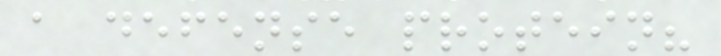a defense protein?
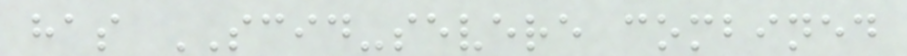has SCID-severe combined
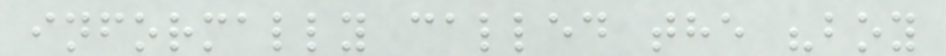informally called the "boy
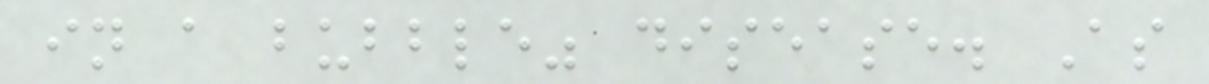in a bubble" disease. As
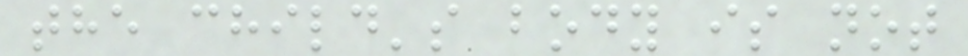the child's body is not
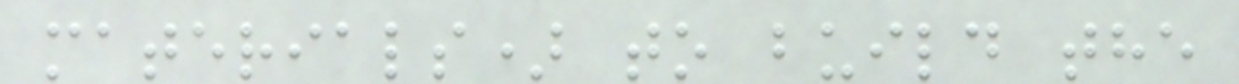materials) to build the
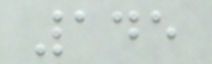145
